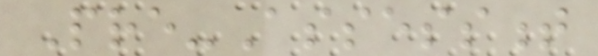Pre-Assessment
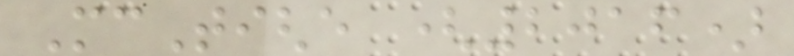McTighe (2016)
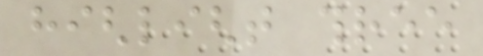highlight three
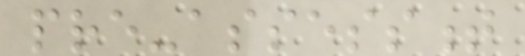pre-assessment
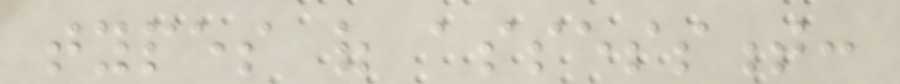types of assessment:
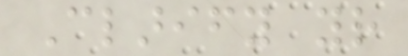Clarify your
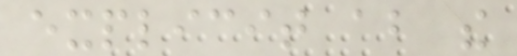explicit about the
